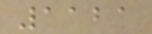1121
